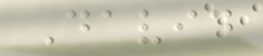David
